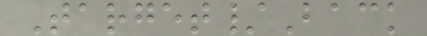Target/Back
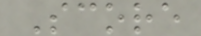Score
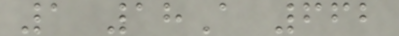1 18A 662
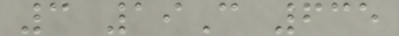3 19C 635
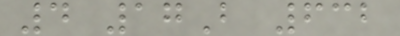4 17B 632
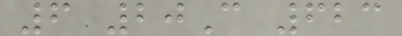6 20C 623
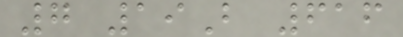7 19B 616
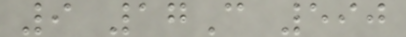9 17C 590
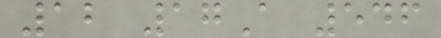12 17A 546
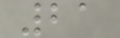21
